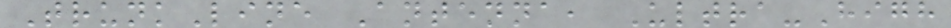TrunkLine Antenna, Ultra-High
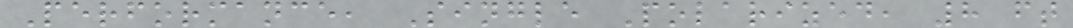Performance, Single Polarized, 8 ft
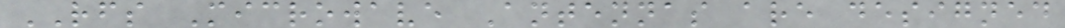RFS Microwave Antennas are designed
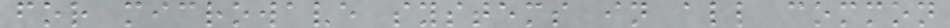for microwave systems in all common
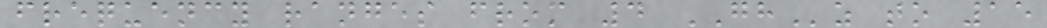frequency ranges from 4 GHz to 15
